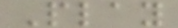Play
